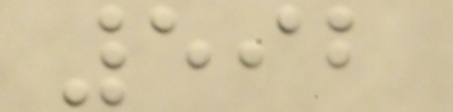592
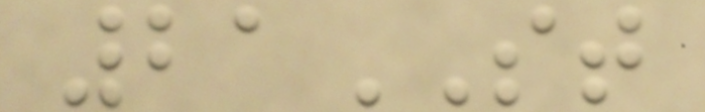21ST
